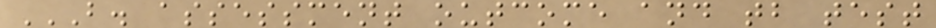B. ASSESSMENT OUTCOME AND TB TEST
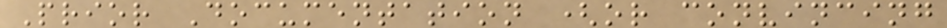Prior Documentation (or convincing
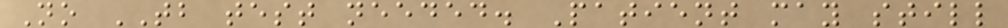No TB test needed. Patient may still
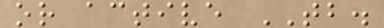or active TB.
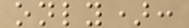only):
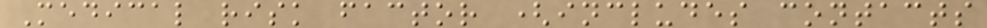Medical risk factor (includes contacts
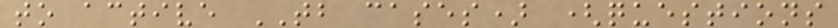to active TB cases) (questions
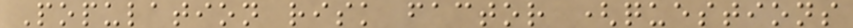Population risk factor (questions
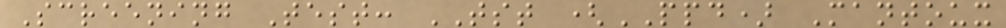Screening Test: TST (PPD) Mantoux
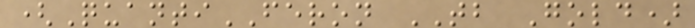(QuantiFERON TB Gold)
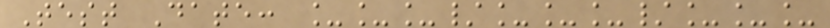Test Date: ___/___/___
